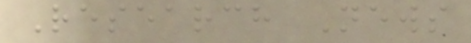Research News
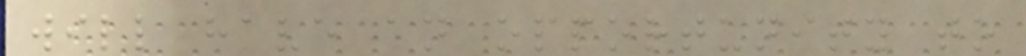will have an opportunity to
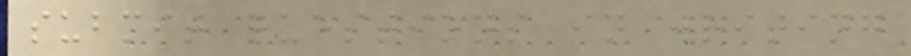submit questions in writing
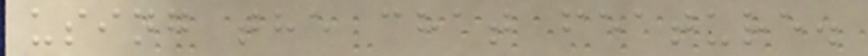using the chat feature.
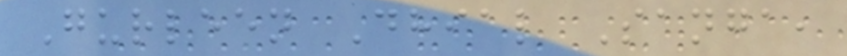Gurleen Dhial Sanga,
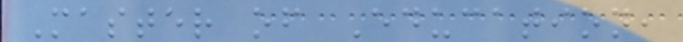Master of Education,
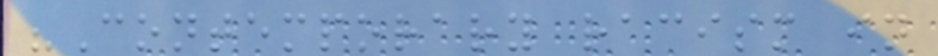"Contemporary racism in
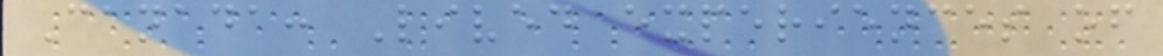Canada: Lived experiences of
